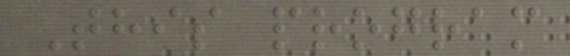This program
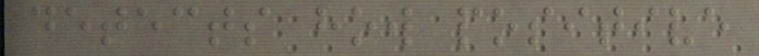detects how positive
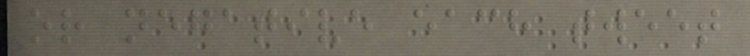or negative each tweet
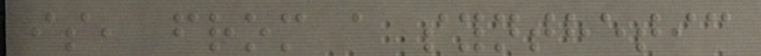is, from a synthetic
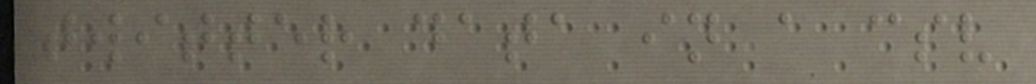twitter data in a csv
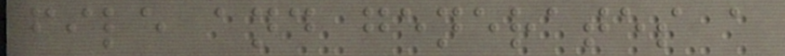file and generates a
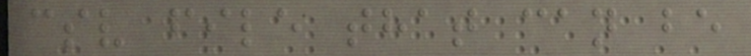csv file that can be
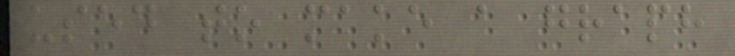used to make a graph
